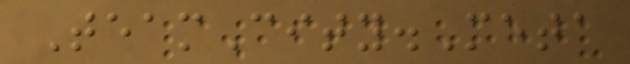TeamCity.Meta
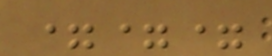===
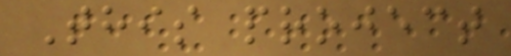This project
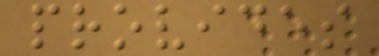provides
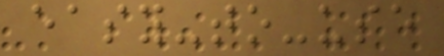easy-to-use
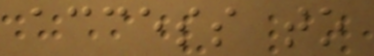access to
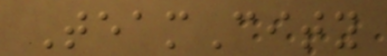TeamCity
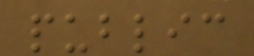public
